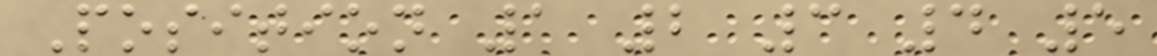Position 1 2 3 4 5
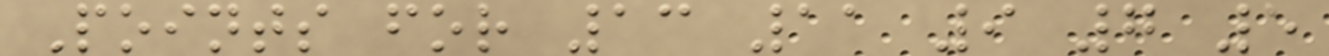Points for 13 11 9 7 5
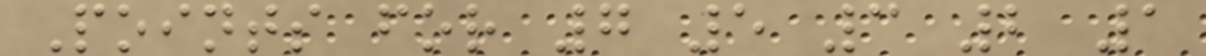Points for 7 5 3 2 1
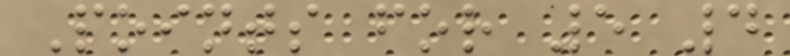Points for 5 4
